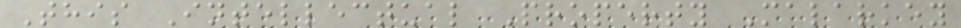This Intellectual Property Malarkey
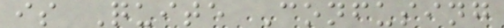is Quite Confusing
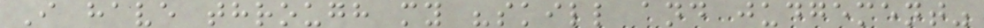I have through my "skill and judgement"
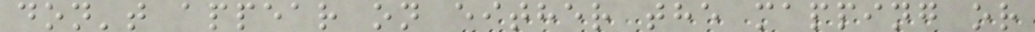don't appear on either the mapping or
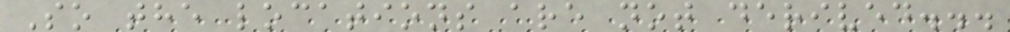So the locations are not derived...
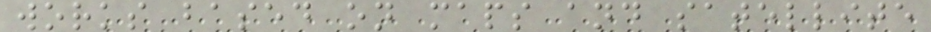works based on maps and satellite
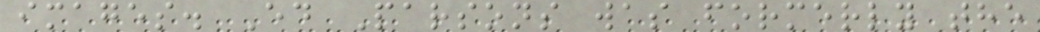images. Ed Parsons was formerly the
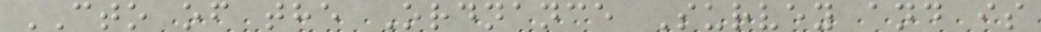CTO of the Ordnance Survey and is
